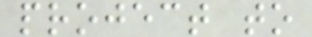project to
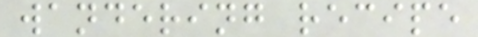wandering recipe
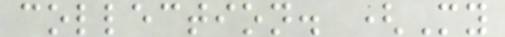collection. (My
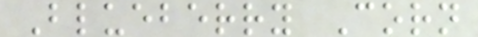Blueberry Corn
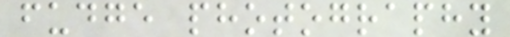fudge photography
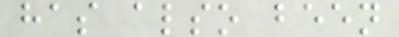has also been
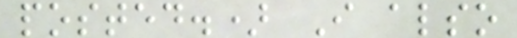posted.) I also
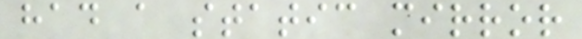had a static mirror
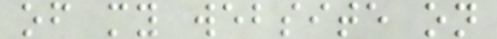of my website on
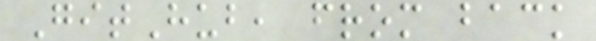GitHub, from back
